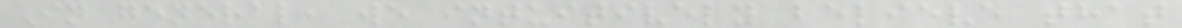In general, we intuitively believe that
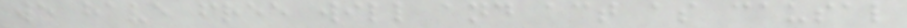we have free will and act as causal
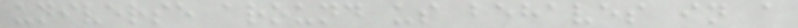universe around us behaves in a
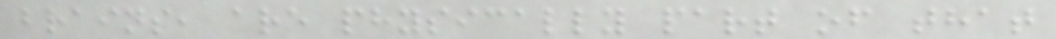brains, are physically part of that
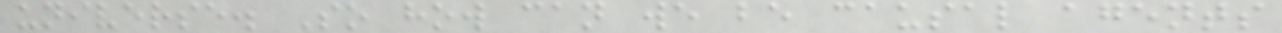universe. So how can we be causal agents
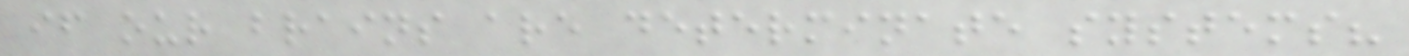if our brains are determinate systems?
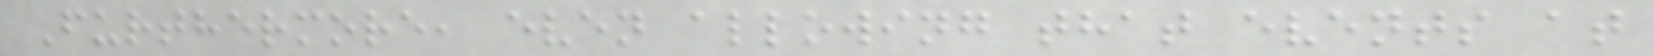Furthermore, even allowing that events at
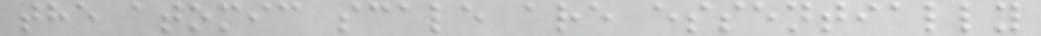the atomic scale are essentially
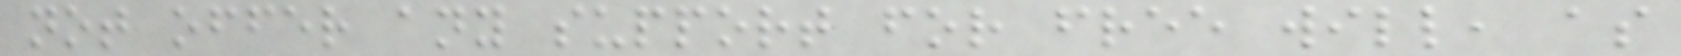not offer any support for free will, as
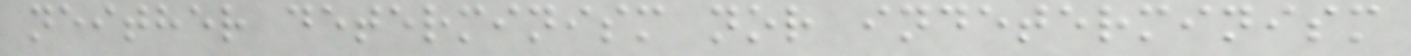neither determinism nor indeterminism
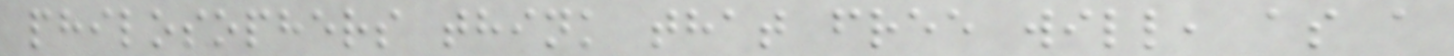philosophers think that free will, as a
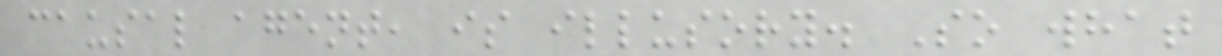causal agent, is illusory. So what
